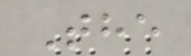The
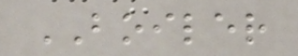BOILER
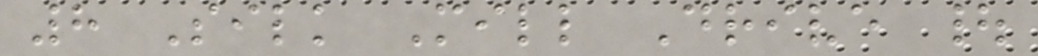8 Silk Mill Drive |
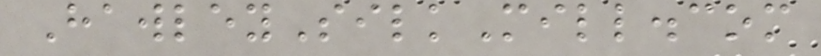HawleySilkMill.com
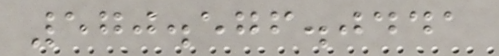570.576.0441
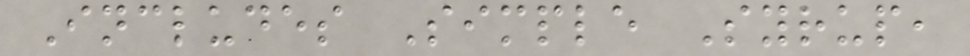Includes Simple Syrup,
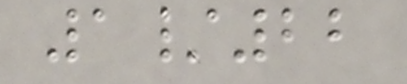1/22
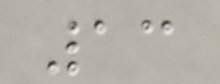13
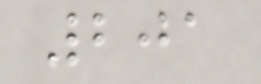201
